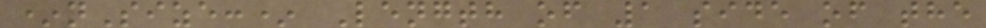*nSize:* Length of 1 side of the
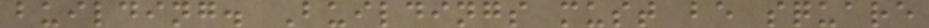building. Buildings must be square
